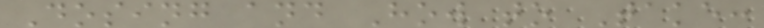Dosing and How to Take:
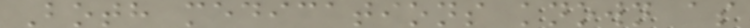Both medications known as
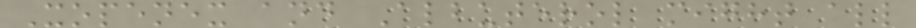Xopenex and Albuterol might all
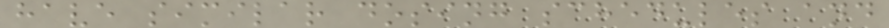have similar dosing schedules and
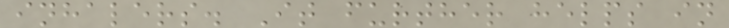inhalers. It further helps in
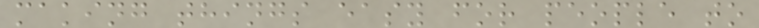making things easy for people to
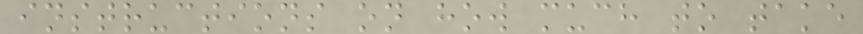instructions on how much to take
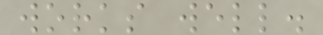works well.
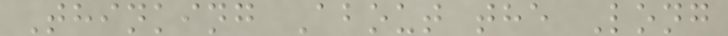Thinking About the Long
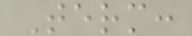Term:
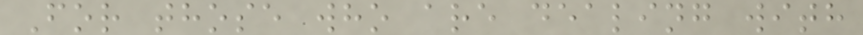For those who are dealing with
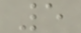5
